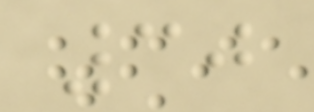30
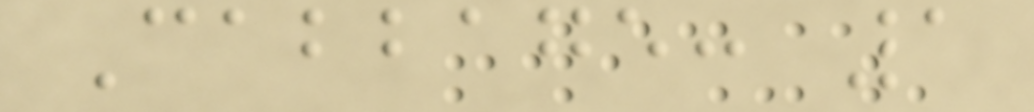Cabbage: 1
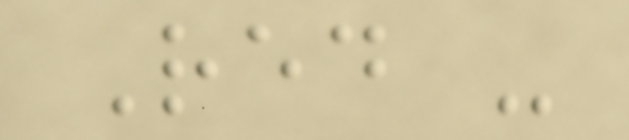Red -
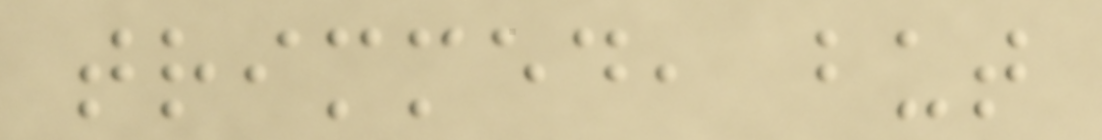trimmed, but
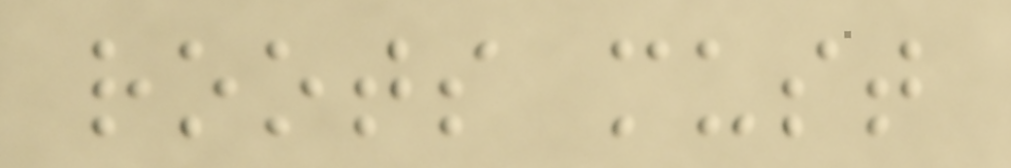roots must
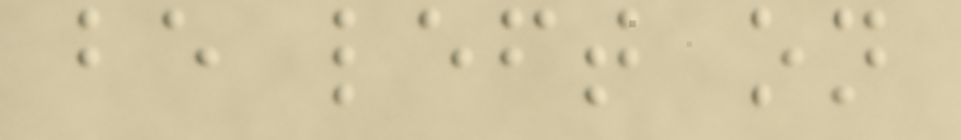be left on
